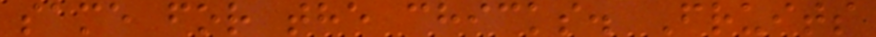same for the chicks. Fruits
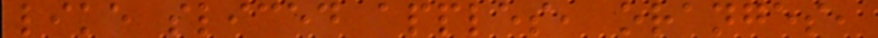like sliced apples, oranges,
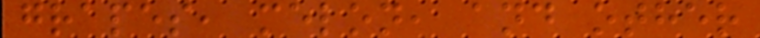grapes, melon, and other
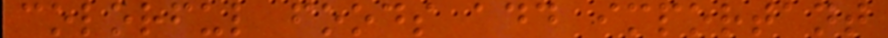colorful foods add important
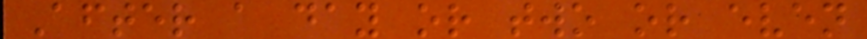After a day or two or even
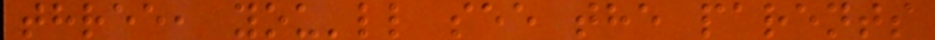three, you'll see the parents
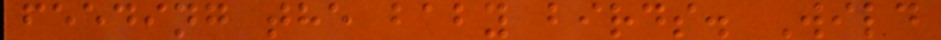feeding the baby birds. Wild
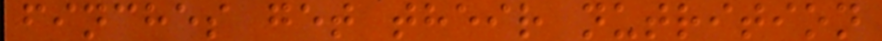finches get their nutrition
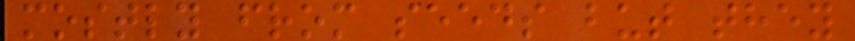mostly from seeds but they
